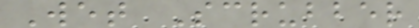Wet Scrubber
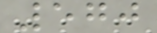570
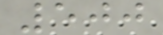500
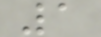1
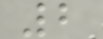2
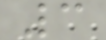3
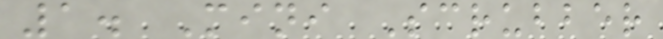1. Mini Scrubber
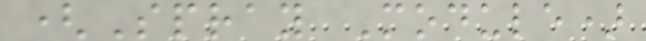(Spray Module)
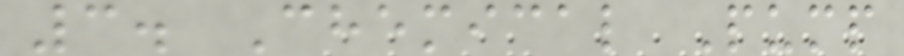3. Chemical Pump
